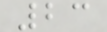23
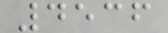4536
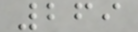269
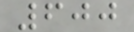600
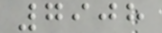7908
